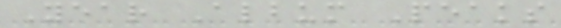Year Album Peaks
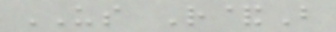US R&B
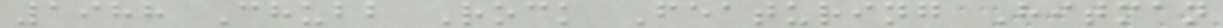1988 Chubb Rock Featuring Hitman
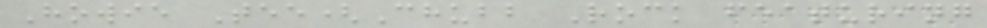Howie Tee(Chubb Rock featuring
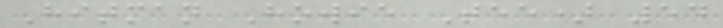Hitman Howie Tee) 54
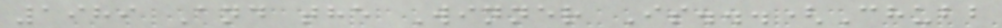1989 And the Winner Is...(Chubb
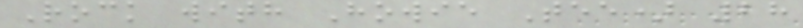Rock with Howie Tee) 28
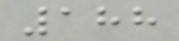188
